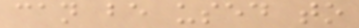can be used to
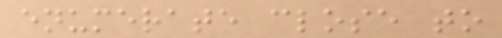enumerate close to
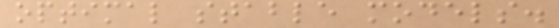optimal stable models.
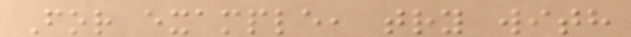For example, try with
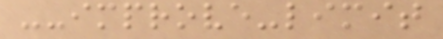--improve-limit
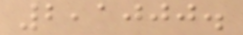2,1000.
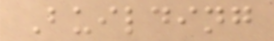Building
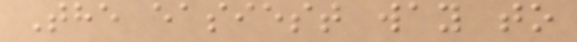The easiest way to
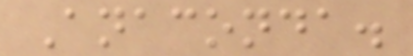Anaconda.
